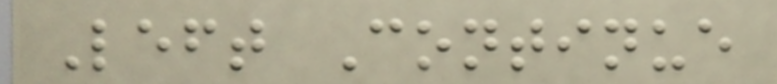Left Continue
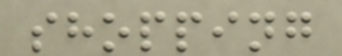shopping
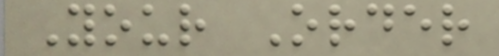Your Order
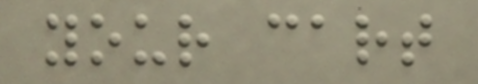your cart
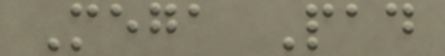Mega Pad
